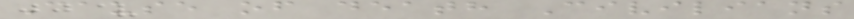Cause of death Civilians
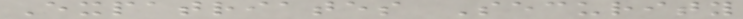Expatriates Security
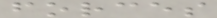forces
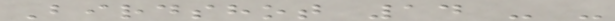Birdshot 14 - -
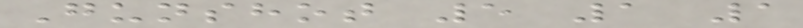Gunshot 5 1 1
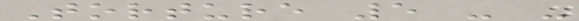Torture 5 - -
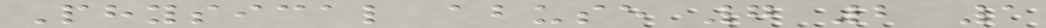Physical abuse 7 2 1
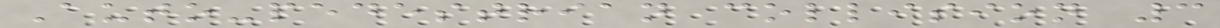Auto-pedestrian collision 3
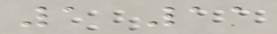1 11
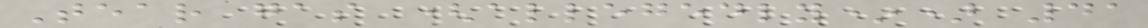Tear gas (allegedly*) 41
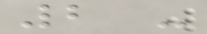2 -
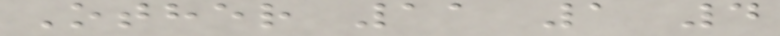Other 11 1 4
